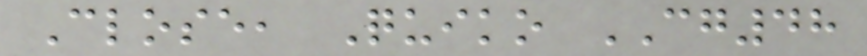Close, Quiko CG48
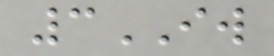3IW
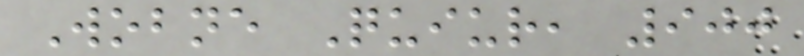Wobne Quiur, 900
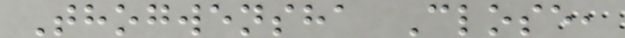Thogwensha Close,
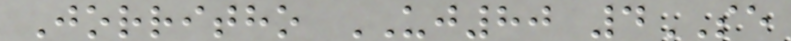Jorritho UJ80 4SE
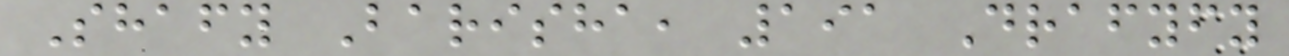Shafy Barisha, 191 Drafyfy
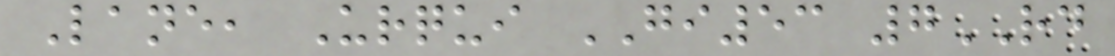Lane, Urqui GI53 7RD
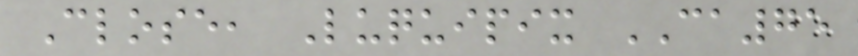Close, Luquipix CA75
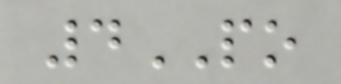4PO
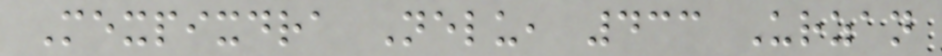Mexpixdra Nelu, 433 Urzan
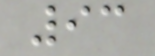93
